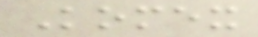Komex
